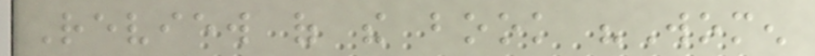Review of the book "Women
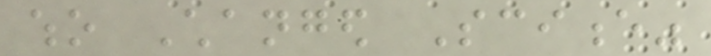who Changed Science"
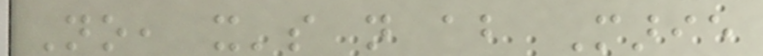No, it's not about Marie
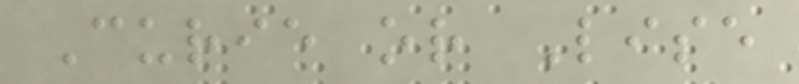Curie or Lise
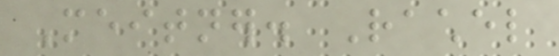Meitner. Rachel
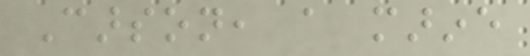Carson, a marine
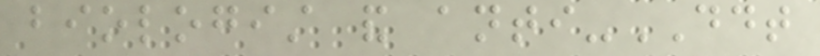biologist and anti-DDT
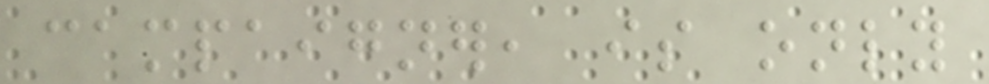campaigner, is only
